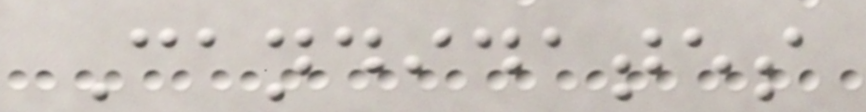Candidates
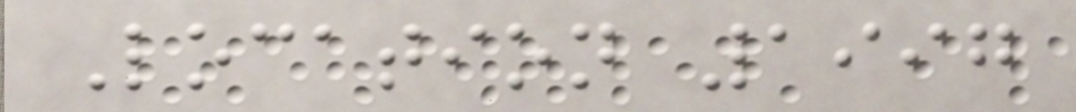Location 1997
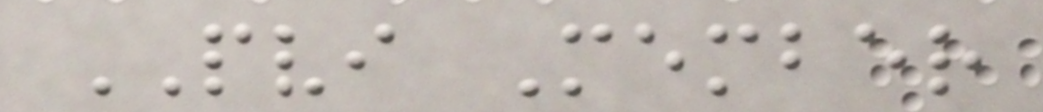PVI Member
